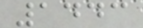1443
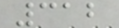312
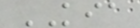KIA
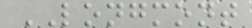LONGMONT
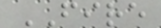FIRE
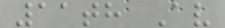11th Av
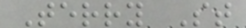Terry St
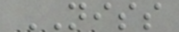NISS
